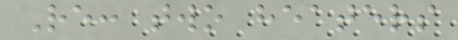Re: two heaters
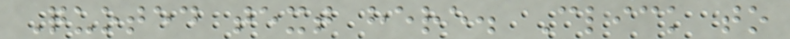Quoted text here. Click to
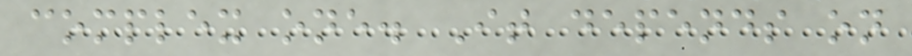complex one. It depends on
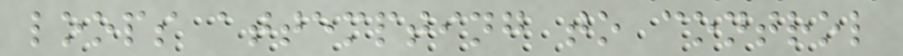loops attempting to control
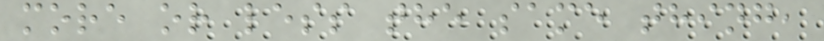more or less the same thing,
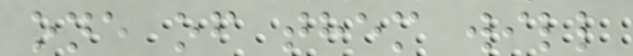one of them will
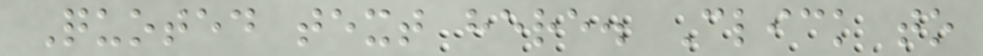Quoted text here. Click to
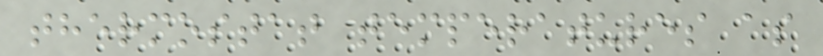thermostat temperatures as
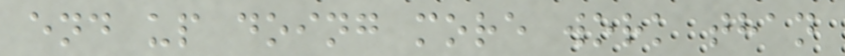end up doing more work than
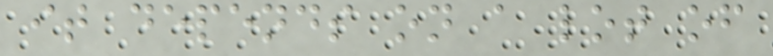it depends on a lot of
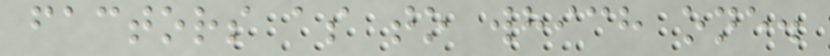factors as to which one.
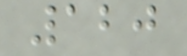120
